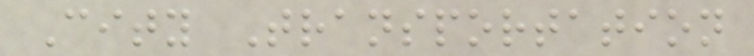City Transportation
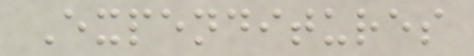Expenditures
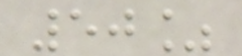50%
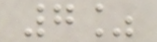7%
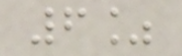6%
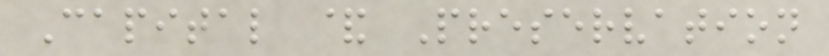Capital & Preservation
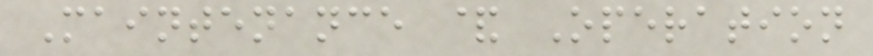Maintenance & Operation
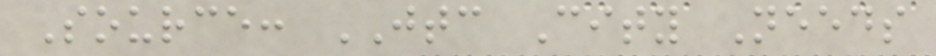Source: JTC City Needs
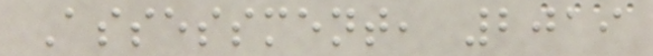Assessment, 2019
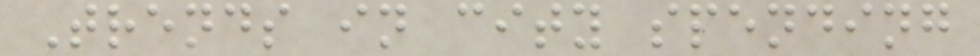Trends in city spending
